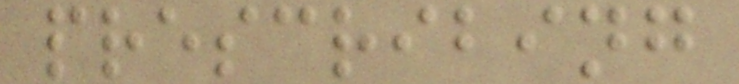prescribing
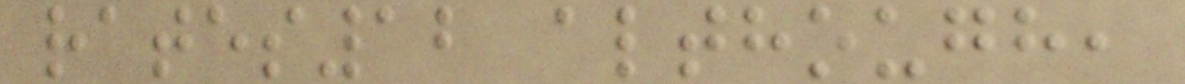rates12 although,
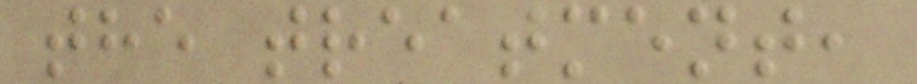the treatment,
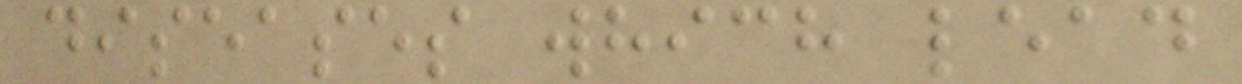diseases which lead
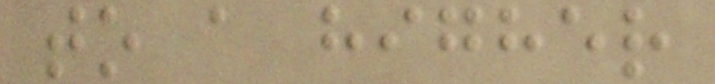to a higher
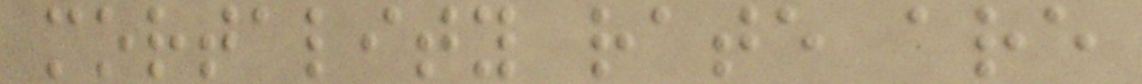mortality rate are
